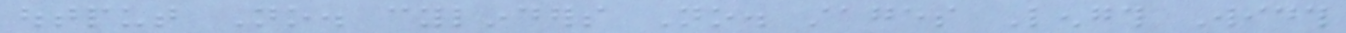output No. cylinders No. stages Length Width
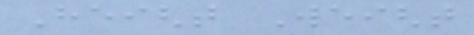Height Weight
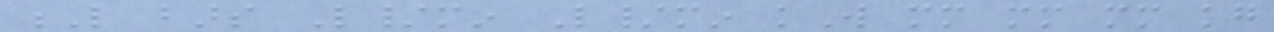L bars L/min L/min kW mm mm mm kg
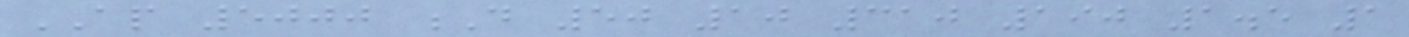AP 5000 D 50 10 310 190 1.5 1
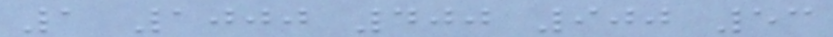1 1000 400 900 53
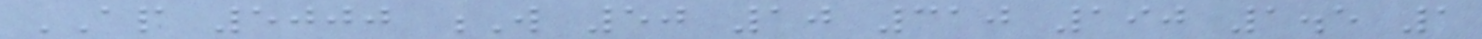AP 5000 W 50 10 310 190 1.5 1
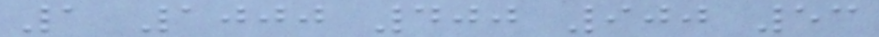1 1000 400 900 53
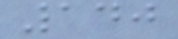140
